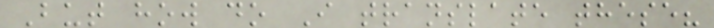But how do I translate these?
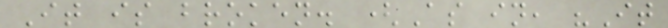It is broken. (As in, "It
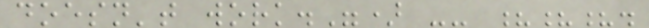doesn't work.") -- ???.
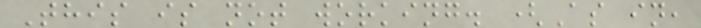This is not working. (As in,
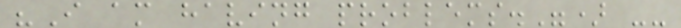"I am having problems.") --
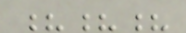???
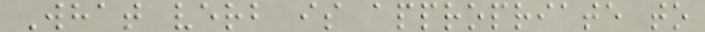What verb is appropriate to
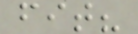fit?
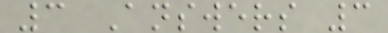3 Answers 3
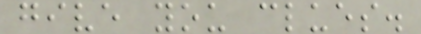give you clues.
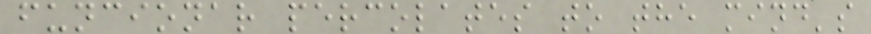funcionar percolates to the mind's
